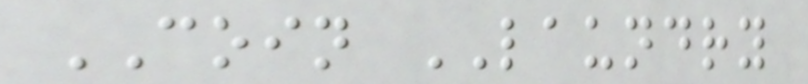COIN LAUNDRY
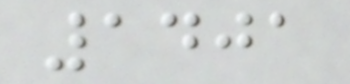1401
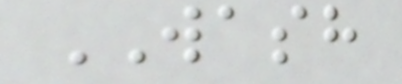WASH
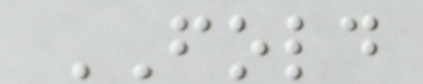FOLD
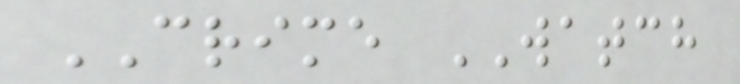CRIME WATCH
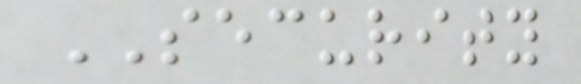SECURITY
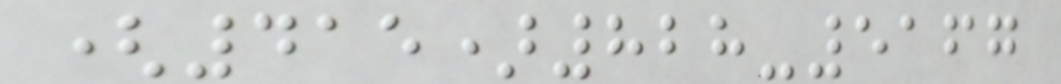(415)828-5167
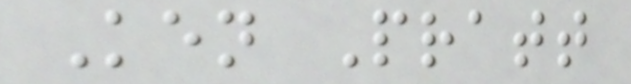Ken Pratt
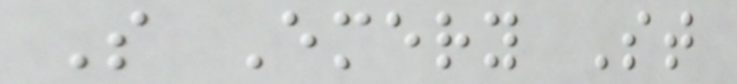S Emery St
